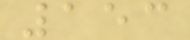153
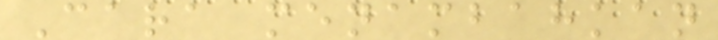Cara menambahkan
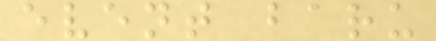event baru
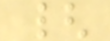{
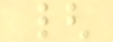{
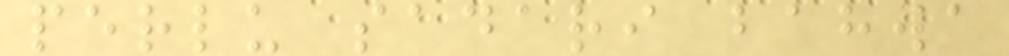perlu sadari bahwa
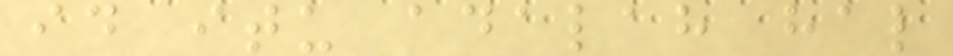id itu adalah hal
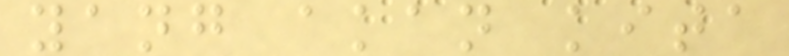yang akan kita
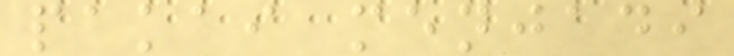pakai menjadi
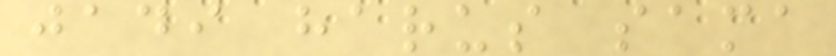jadi harus sama
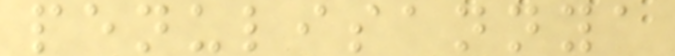penulisannya
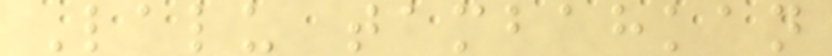Lalu tambahkan
